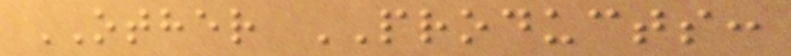OTHER PRODUCTS:
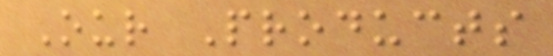Our Products
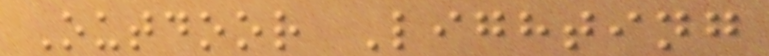Outdoor Lighting
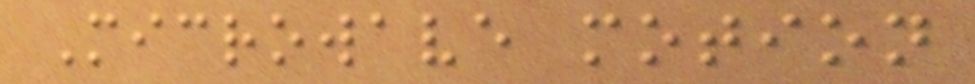Microwave motion
